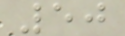50
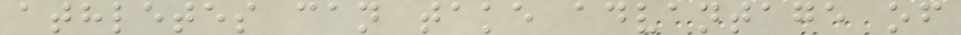athletes can take advantage of
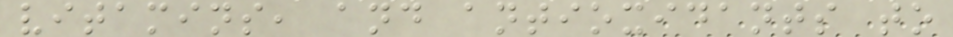vitamins, and antioxidants to
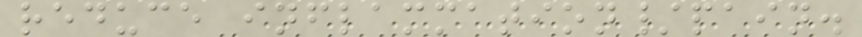reduce inflammation/pain.
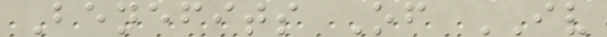Benefits Of IV
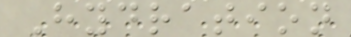Hydration
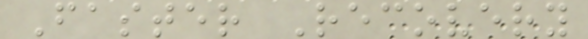Faster Recovery
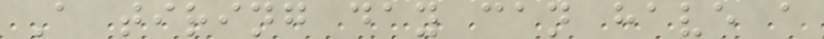A tiring day can have a
